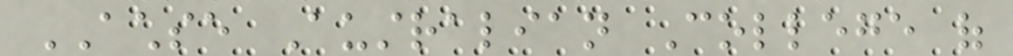ACHSE Australian College of
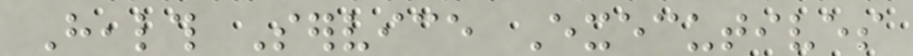Health Service Executives
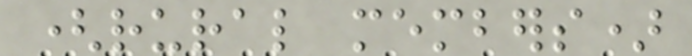(rural members)
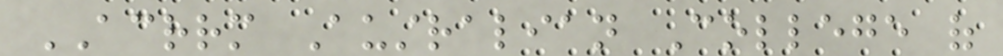ACRRM Australian College of
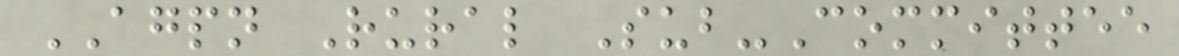AGPN Rural Sub-Committee
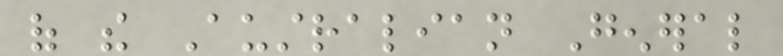of the Australian General
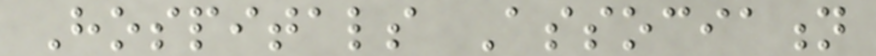Hospitals Association
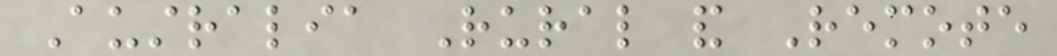Australia Rural and Remote
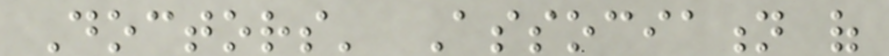Doctors' Association of
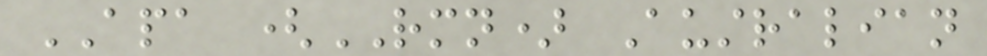APA (RMN) Australian
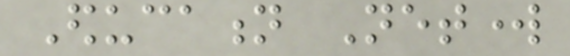Education Network
